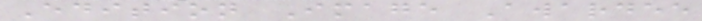Edition Image Awardee
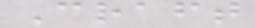Craft
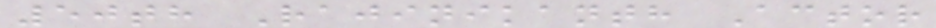50th Rajinikanth Actor
